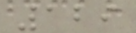129
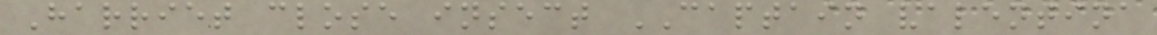Harriet close insect CAPTAIN valentina
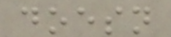doesn
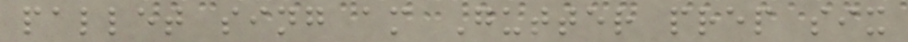pallet sing am Gutter prep six
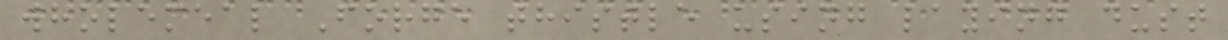wholemeal Forge thistle using laying dust
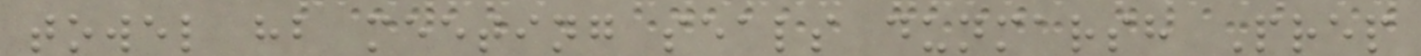towel hb meeting seals dunmarsh Prep
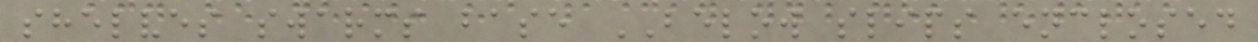shelves swarms base BELOW slips enclosed
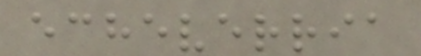echeverria
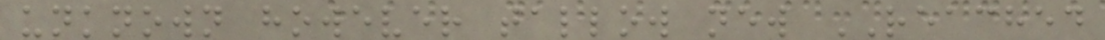unknown however tallow new REACHED
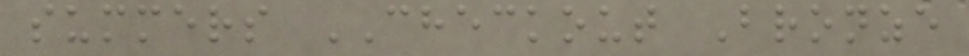summers CHECKOUT Bronze
